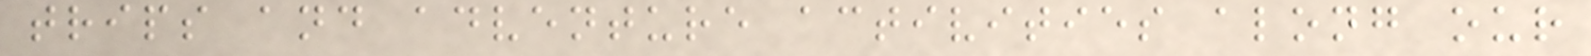trips and adventure activities along our
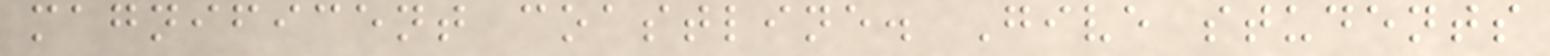magnificent coastline. Give students
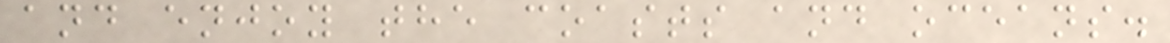and enjoy the coasts and oceans.
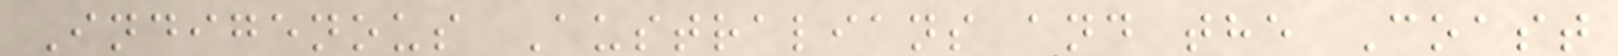Indigenous Australians and the Coast
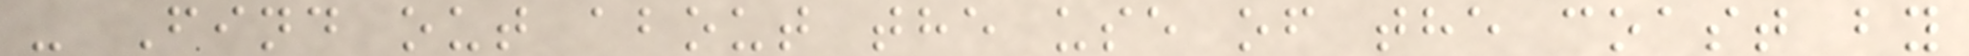- Find out about the use of the coast by
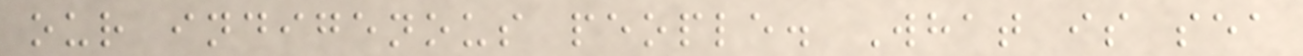our indigenous people. What is sea
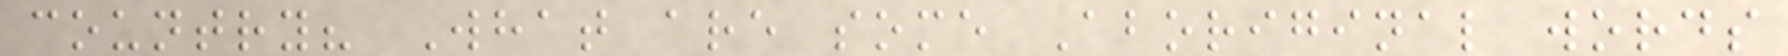country? What are some Aboriginal words
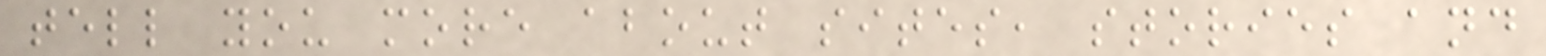tell you more about sites, stories and
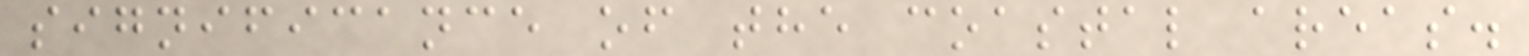significance of the coastal areas.
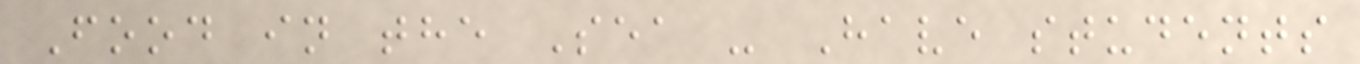Food in the Sea - Have students
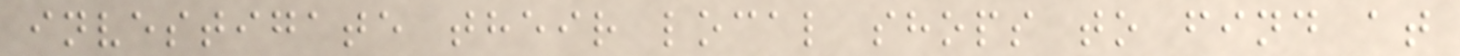investigate their local shops to find at
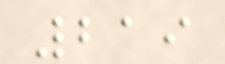219
